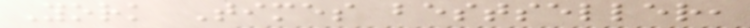York Times bestseller,
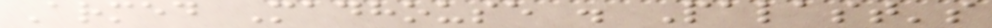Armed Madhouse . Palast's
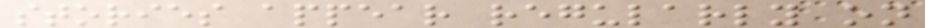stories appear regularly on
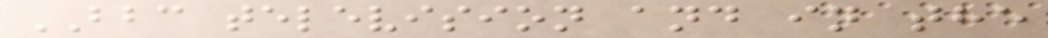BBC television and in the
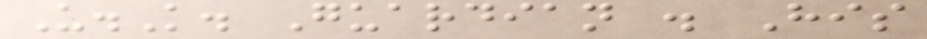U.K. Guardian . His
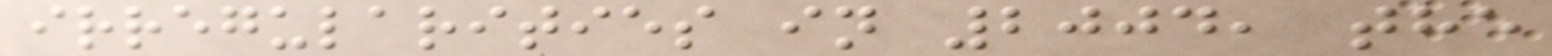irregularities in 2004, the
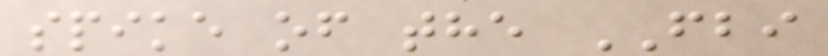spike of the FBI
